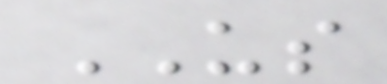US
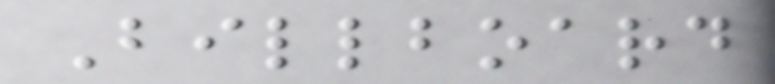Billboard
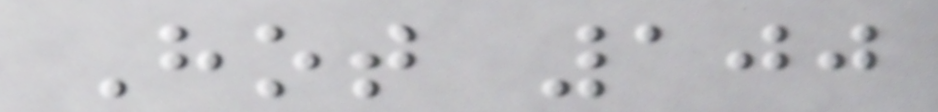Hot 100
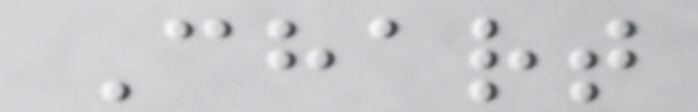Chart
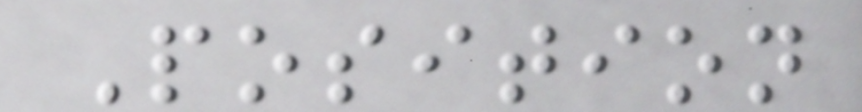Position
